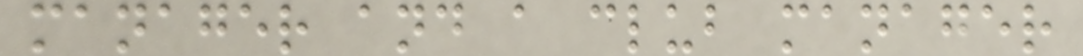manager and a club manager
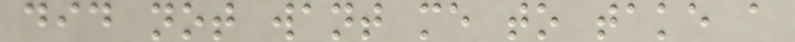did not want me to take a
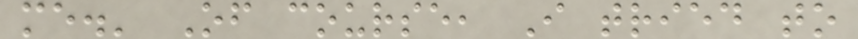me.' Of course, I tried to
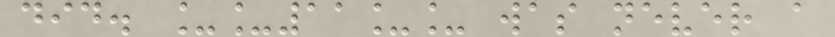did. __11__ was never a
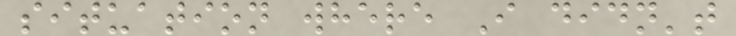situation where I didn't
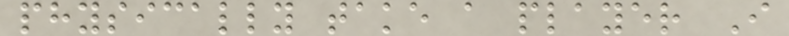physically take a player I
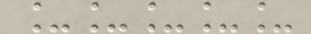_____
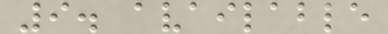9. available
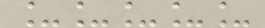_____
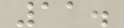11.
